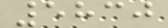5830
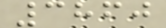3860
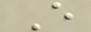E
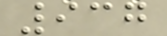937
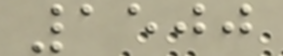1500
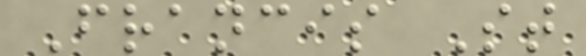Francis St
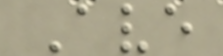Ave
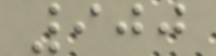900
